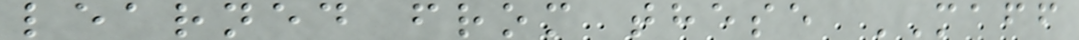learned from these MAFF
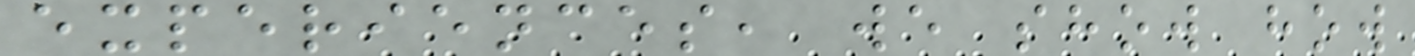experiences, we show how
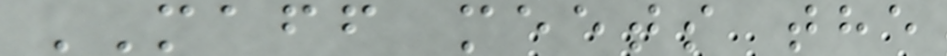MAFF meets the
